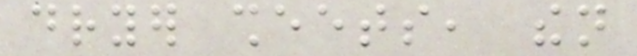dryer sheets, then
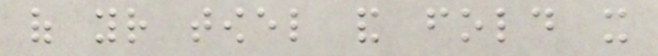of your towel and fold it
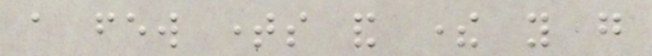a few times and there you go
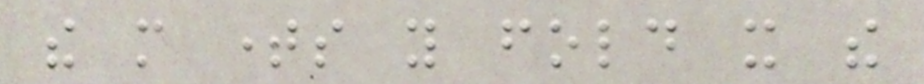the more times you fold it the
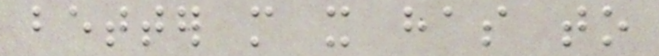better more it has to
